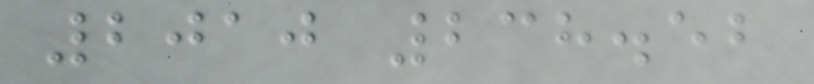2010 238.52
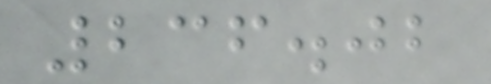236.02
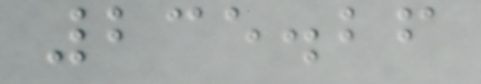235.26
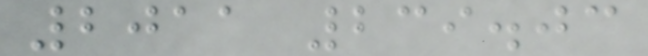2011 239.03
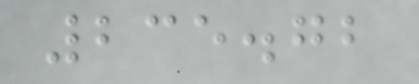235.72
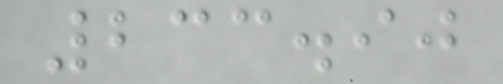233.90
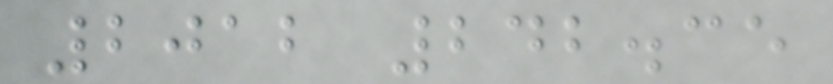2012 242.35
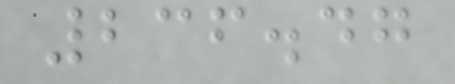236.47
